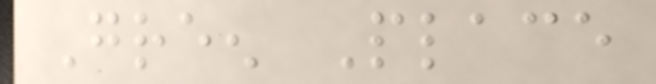Green Place
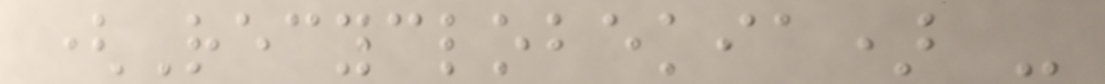(Recyclobekia) -
